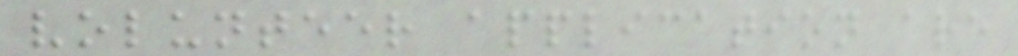volunteer application are
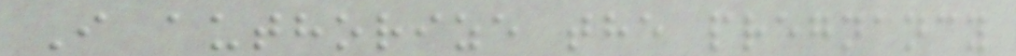I authorize the pregnancy
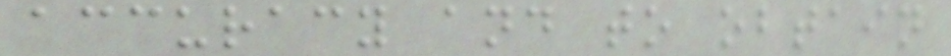accuracy and to obtain
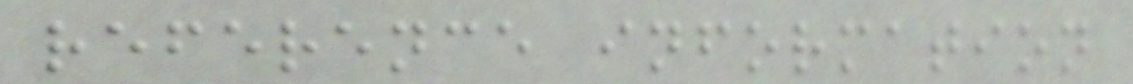reference information
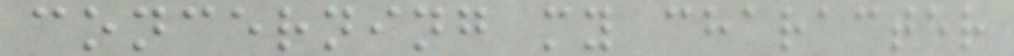concerning my character
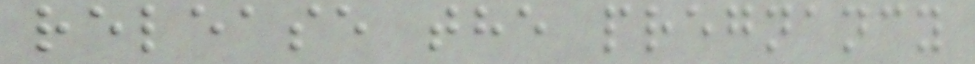release the pregnancy
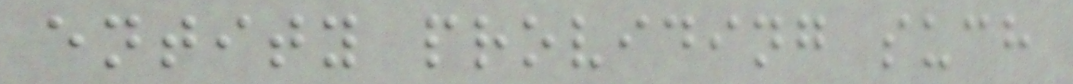entity providing such
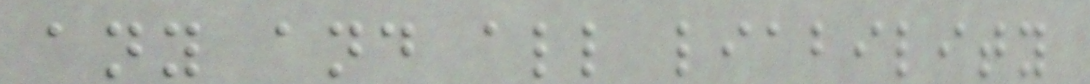any and all liability
